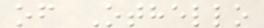of Othello
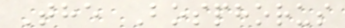The Bosphorus
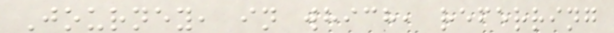Journey, in which, referring
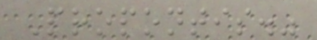Propontis."
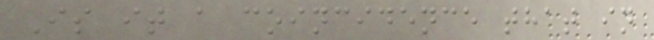Is it a coincidence that in
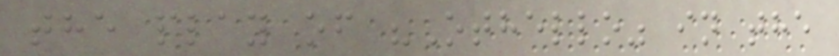the play of "Othello" in the
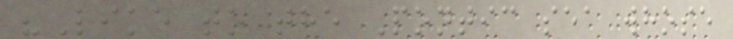"Like to the Pontic sea whose
